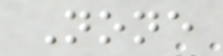None
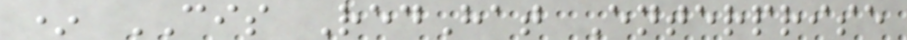* CIS RedHat Enterprise
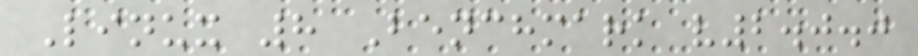Linux 8 Benchmark v2.0.0
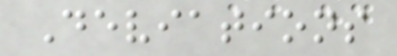Deviations
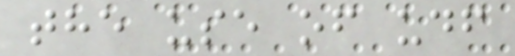the use of udf
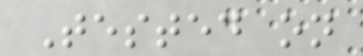Tested on
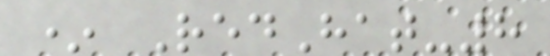* RedHat-8
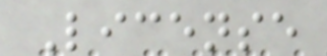License
